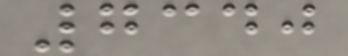7340
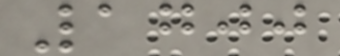1700
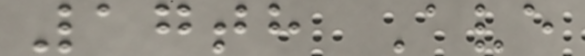17th Ave
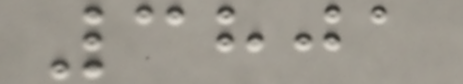3801
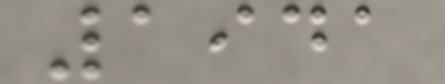1941
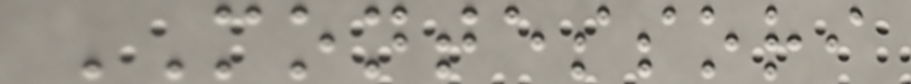MONTESSORI
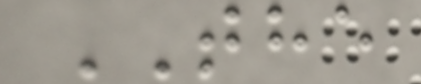THE
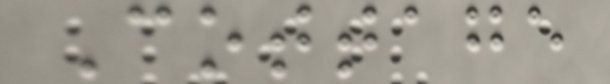Cottage
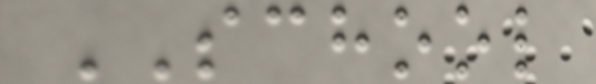SCHOOL
